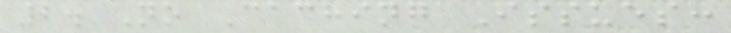2. No Caching Issues:
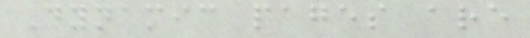Dynamic pages are
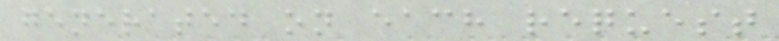generated on each request
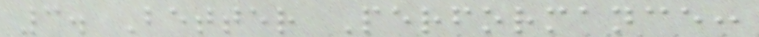3. Better Performance:
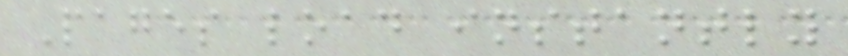Pages load instantly
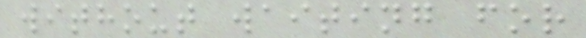without waiting for
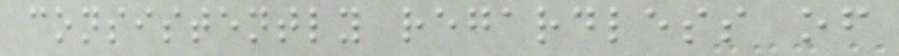consistently regardless of
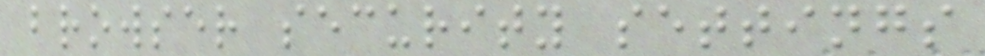browser security settings
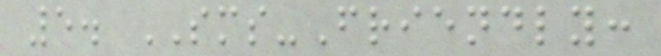5. SMS-Friendly:
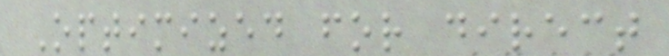Optimized for direct
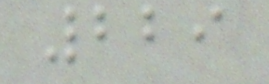229
